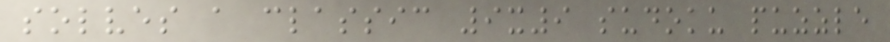solves a classic 9x9 sudoku puzzle
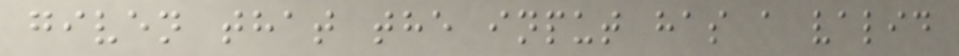given that the input has a valid
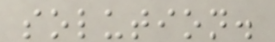solution.
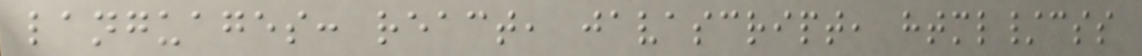languages: react, javascript, html/css
